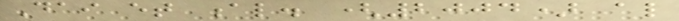Dai et al. (2004) also
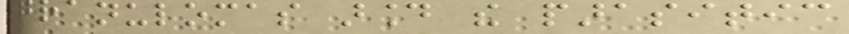granulomas around the parasitic
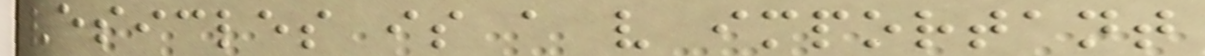vesicles is a very important
